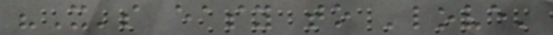"It's easy to 'love'
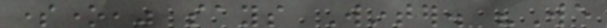someone," says Winter. "We
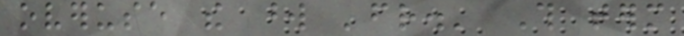overuse the word 'friend.' This term
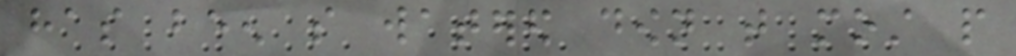has been so watered down that most people
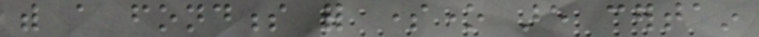with a fondness for someone are certain
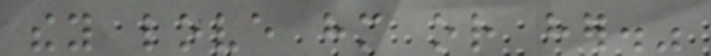they love him or her."
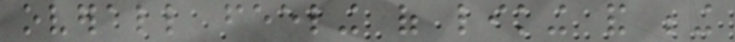overall feeling of liking and being
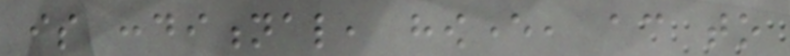is conditional, however, according to
